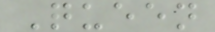Queen
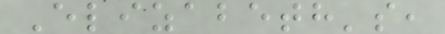Elizabeth's,
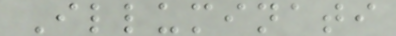Illuminati
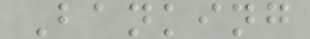Banking
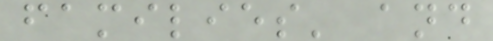families' and
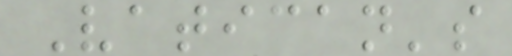Vatican's
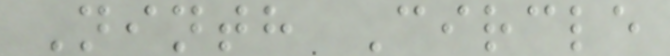Ninth Circle
